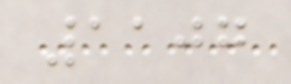1107
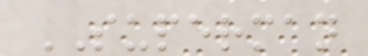SUPERMAN
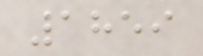1859
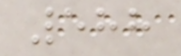588
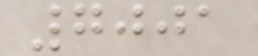7001
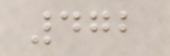472
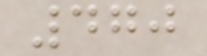470
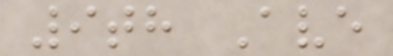9th Ave
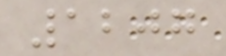1207
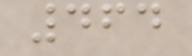464
